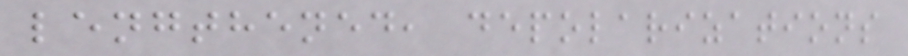lengthened, depolarizations
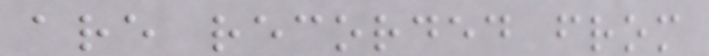are recorded from
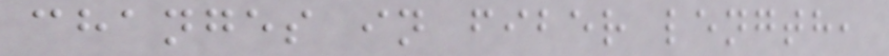changes in fiber length,
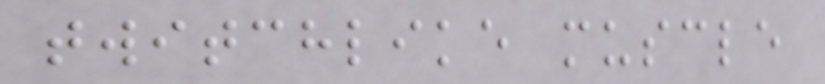twitchlike muscle
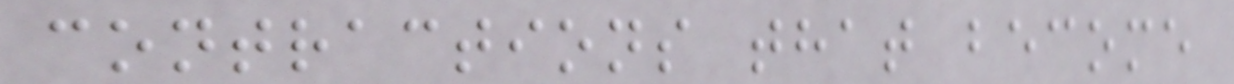contractions that become
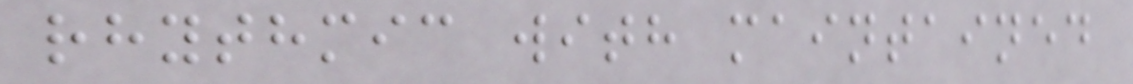rhythmic with maintained
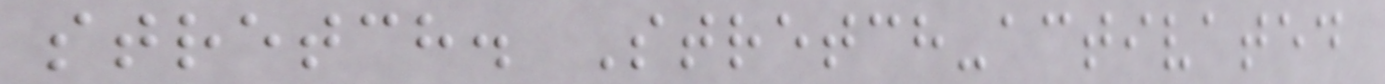stretch. Stretch-activated
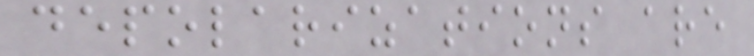depolarizations are
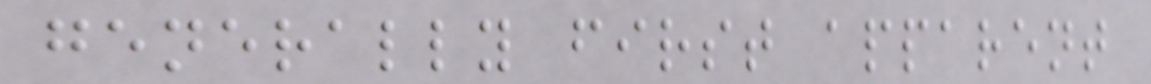generally first apparent
